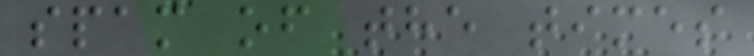spam of the times
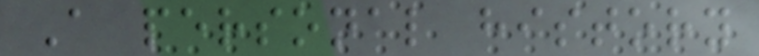A personal history
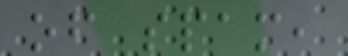of spam,
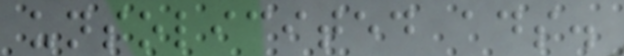unsolicited ads.
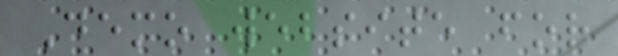Demo website for
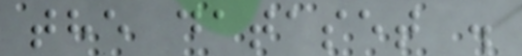the dataset .
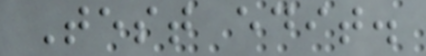Test edit.
